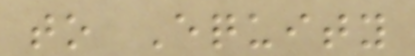to Equity
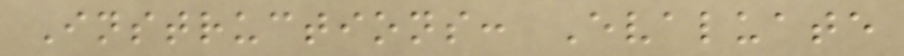Instructions: Evaluate
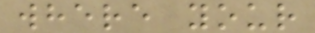where your
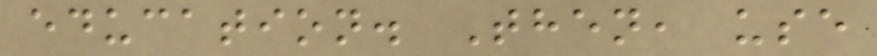education. Then, use
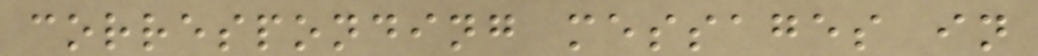corresponding messages in
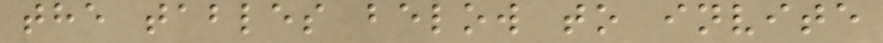the tables below to invite
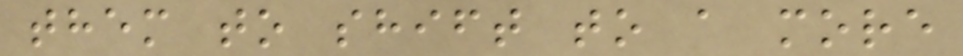them to shift to a more
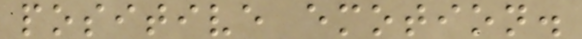positive emotion.
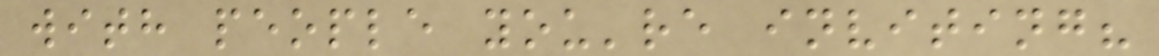with people you're inviting?
